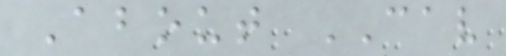About CAV
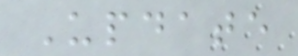Update
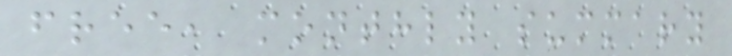free, monthly summary
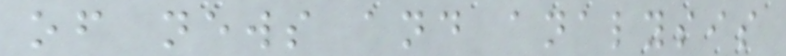of news and analysis
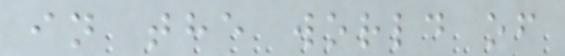in the world of
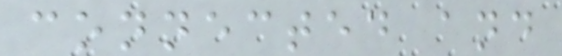connected and
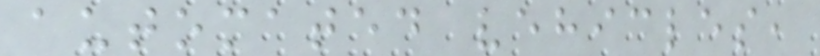automated vehicles,
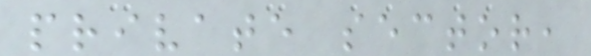private sector,
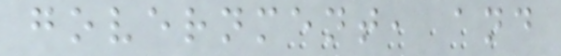government, and
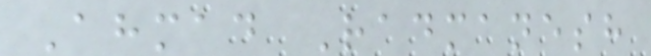Ahmad Radmanesh
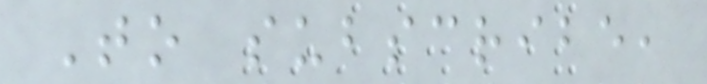To subscribe,
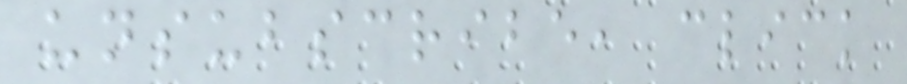unsubscribe, click
